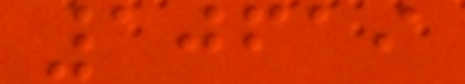10619
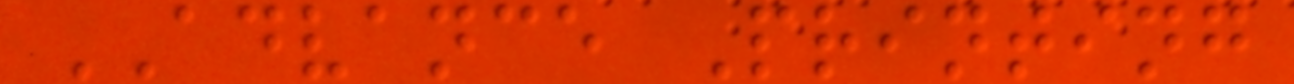ADVANCE Printing
